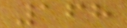168
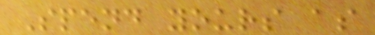Spend yours as
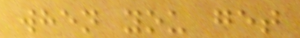when you get
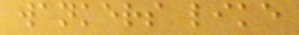wankers like
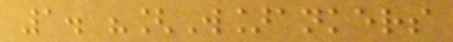1. "[W]ankers
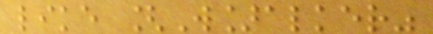like [W]alker"
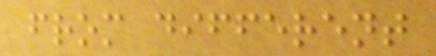from different
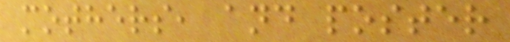mothers, and poster
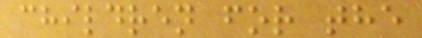children for the
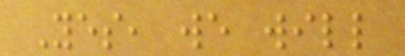Yes, we will
